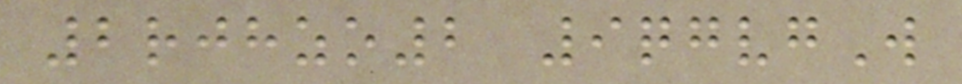2rjhzo2 9qgvgW
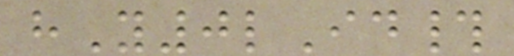hY0lId#
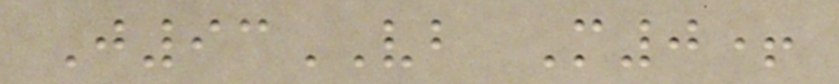J93VB M0+
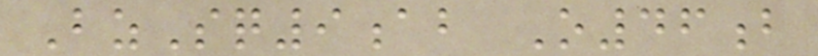BzSq9ab O46b
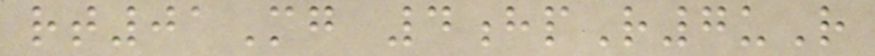rt01Mg 4hpR7uR
